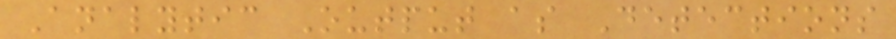Analytic Output as Detections
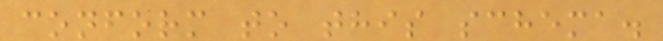conform to this schema.
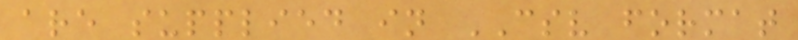are supplied in CSV format
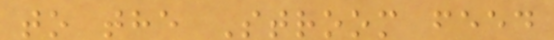to the Stroom feed
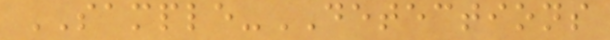SAMPLE-DETECTIONS
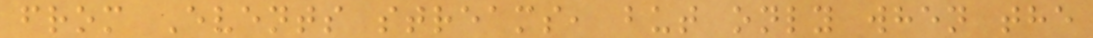from Events streams, but only when the
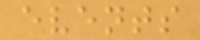events
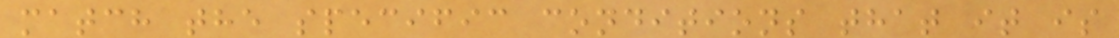match the specific conditions that it is
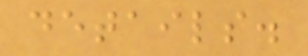details.
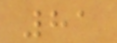81
